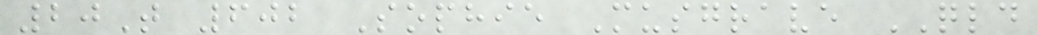20T 602 Sophie Musgrave QLD
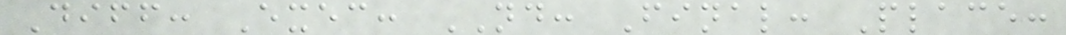Diff: Exec: ND: Final: Place:
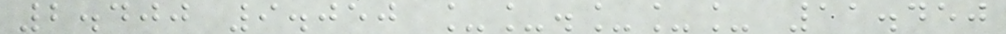2.400 9.050 __.___ 11.450
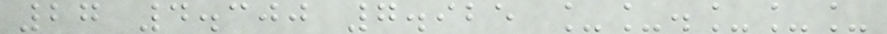27 4.300 7.925 __.___
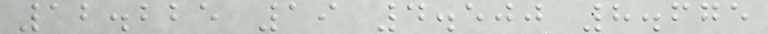12.225 19 4.500 8.675
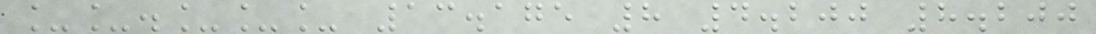__.___ 13.175 8 4.200 8.200
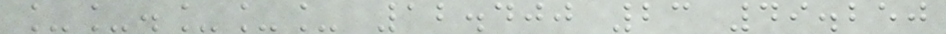__.___ 12.400 23 49.250
